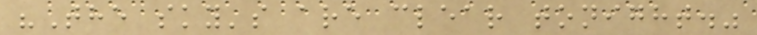"The sky's are clear tonight."
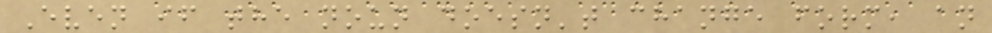Even if the noun doesn't change form, an
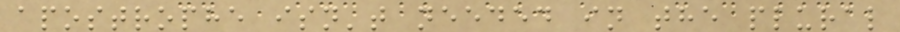apostrophe isn't needed in the plural
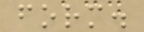form.
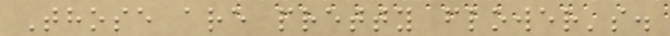Those are pretty flower's.
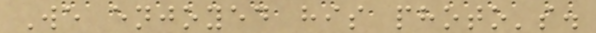We enjoyed his photo's.
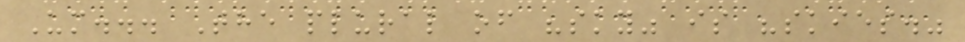Um... The plural of "sky" is "skies."
